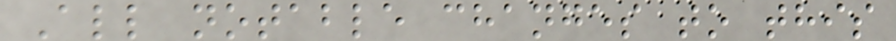All notable changes to this
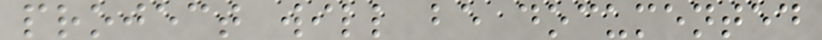project will be documented
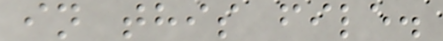in this file.
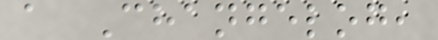a Changelog,
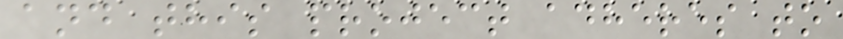and this project adheres to
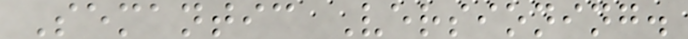Semantic Versioning.
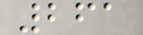261
